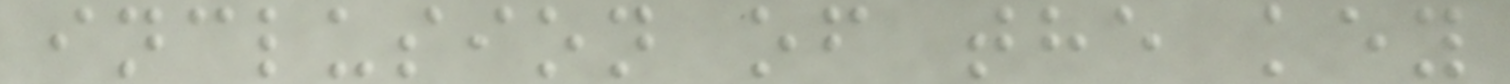inclusion of the key
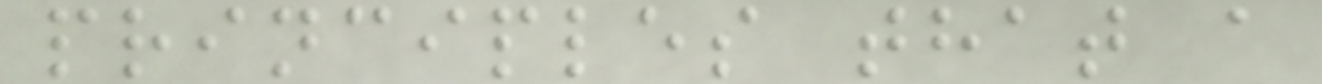principles that a
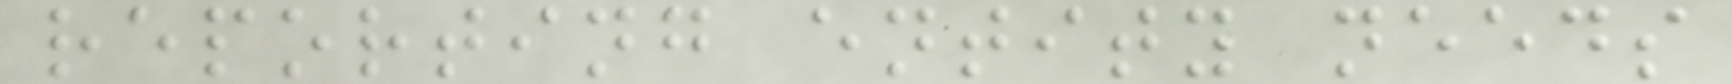reporting entity needs
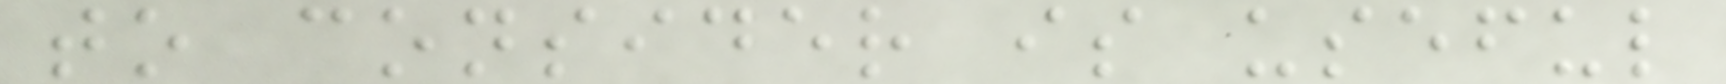to consider is useful
